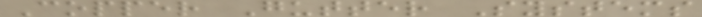Copper Gutter Systems
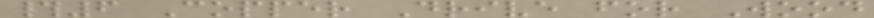#6 Copper Drive for Wood
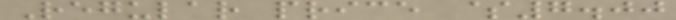Regular price $7.00
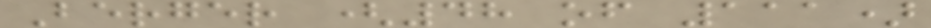Berger (48 of 111)
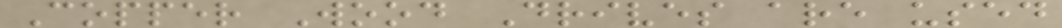Copper Wood Drives are used
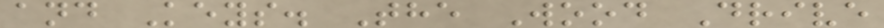and Keys. The Wood Drive
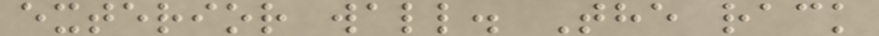exterior wall. The rack
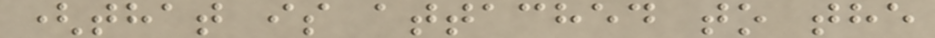(that is attached to the
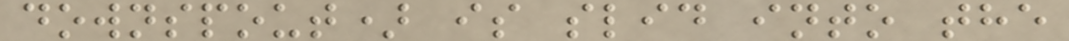downspout) is slid into the
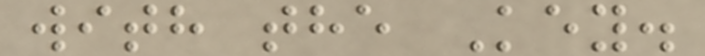with the Key.
